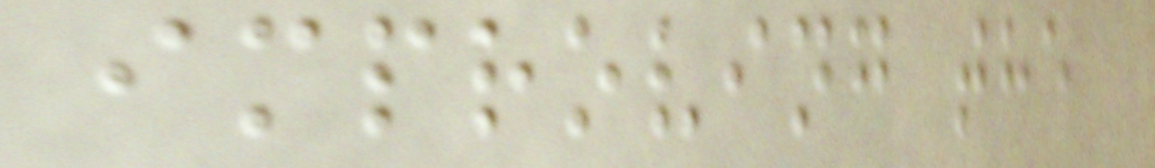improving the
